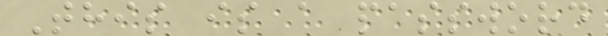This is a password
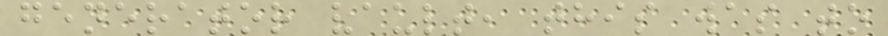generator vault, this was to
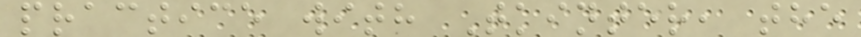practice with Tkinter, the
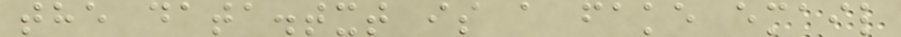the data.txt is a fake email
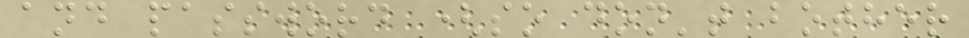and password (so don't bother
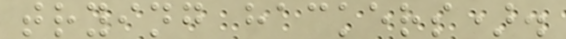trying hackers).
